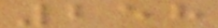258
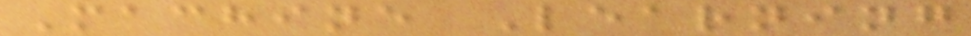Machine Learning
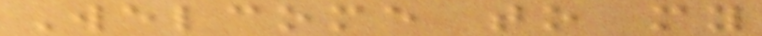Welcome to my
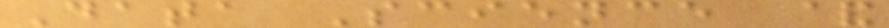Data Science &
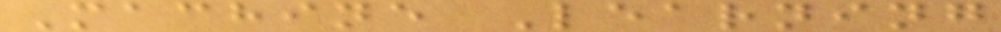Machine Learning
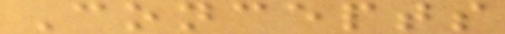Concepts
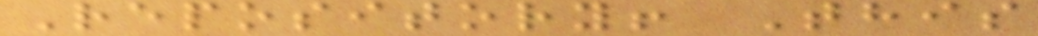Repository! This
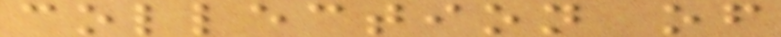collection of
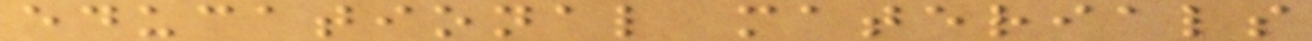educational materials
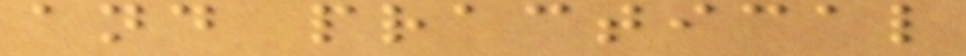and practical
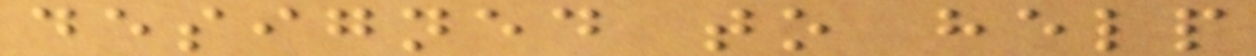designed to help
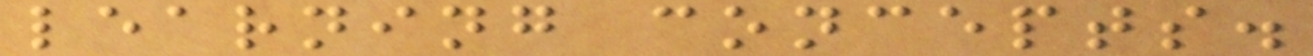learning concepts.
